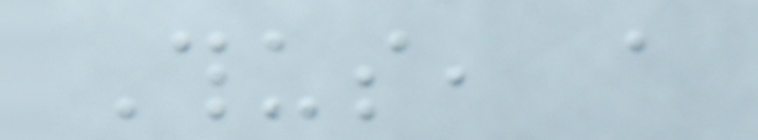Thus, a
